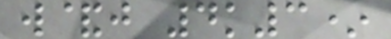w&j 4k3*
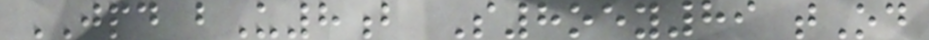JPD bU8b S8oey89 tOd
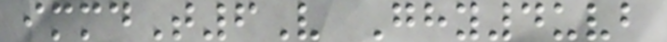immdT6V Ghy4uvb
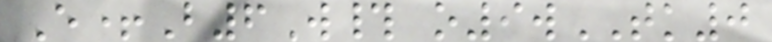E+B6W# o9wTK0
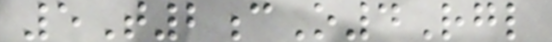5T2cO4Rgl
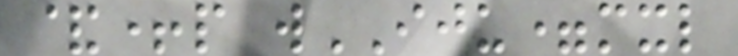&+p wIJU=mxl
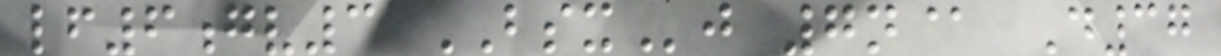lf6gv3 BSXj 7n@ D37
